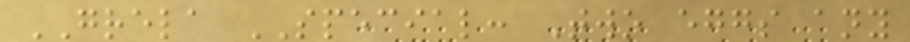GRELA SPECIAL: Two eggs any
